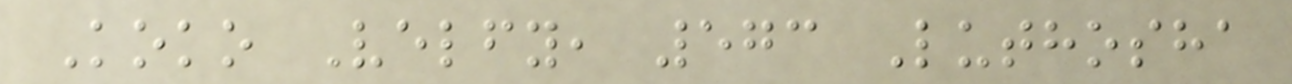Koko Velfy, 573 Luthosha
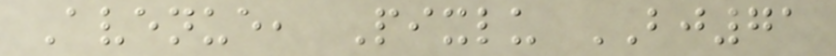Avenue, Pixlu BJ71
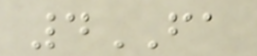4FA
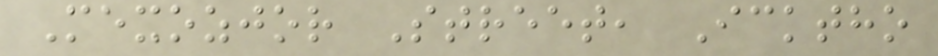Mexozjor Street, Icktho
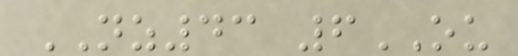NZ43 6OU
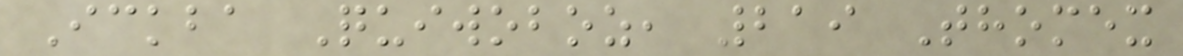Ickba Quiwoboz, 219 Thomex
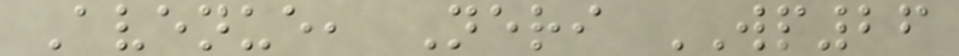Avenue, Neri WP26
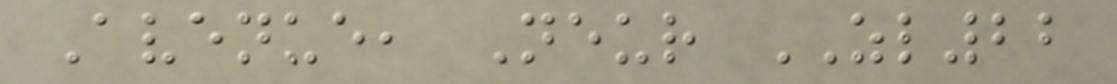Avenue, Neur ZL22
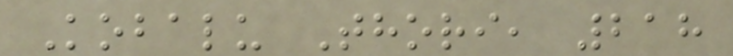Kobalu Thori, 218
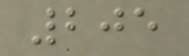205
